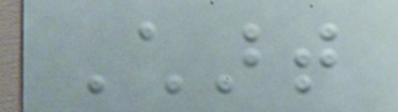Chart
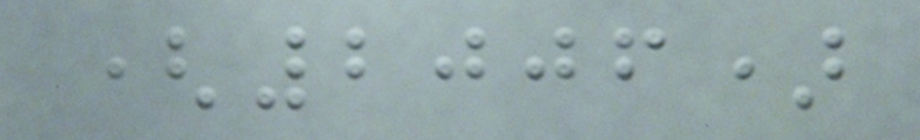(2006)
